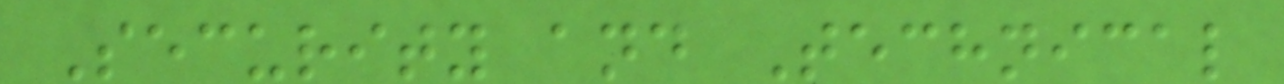Security and Technical
